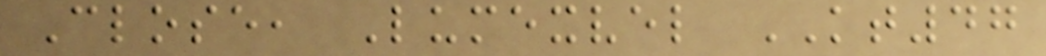Close, Lumexvel KT47
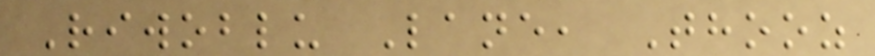Riwoblu Lane, Thooz
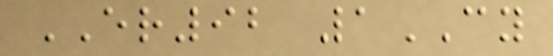ER92 1CY
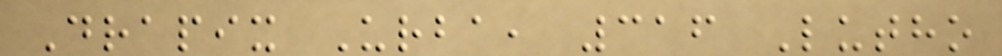Drapix Urba, 316 Lutho
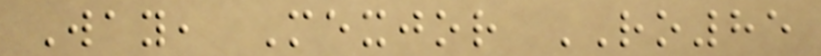Way, Mexjor RO85
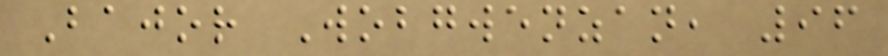Bajor Wobgwenzan, 96
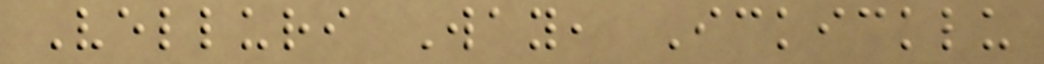Velluri Way, Ickicklu
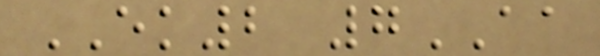EK2 7AA
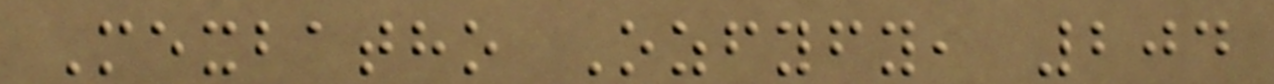Mexbatho Ozfyfy, 204
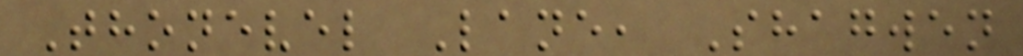Thonevel Lane, Shagwen
